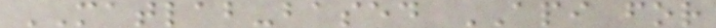MATLAB-based API for
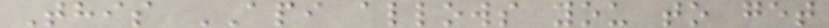This API allows you to get
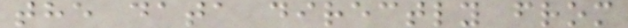the data directly from
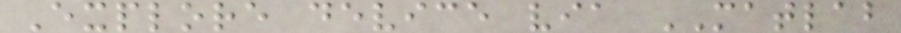Explore device via MATLAB
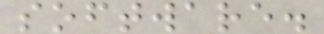software.
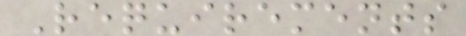Requirements
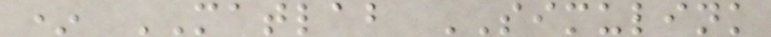* MATLAB SIMULINK
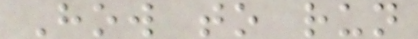How to run
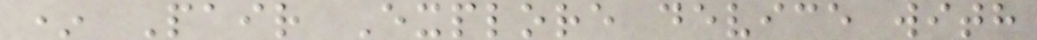* Pair Explore device with
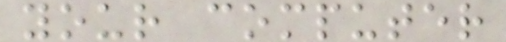your computer
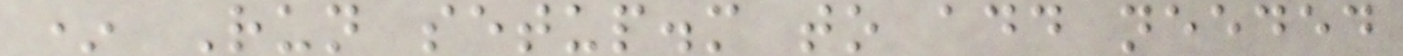* Run setup.m to add needed
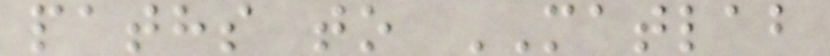paths to MATLAB
